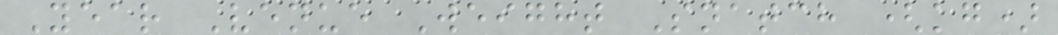Year Venue Weight Snatch (kg)
